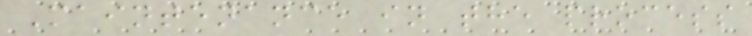Maintenance in the process
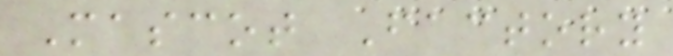Mascot Factory
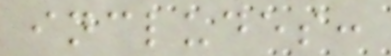includes:
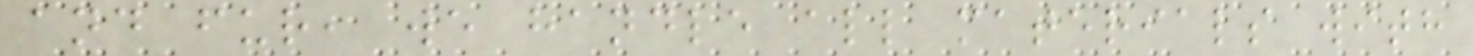and fur, we handle all materials with
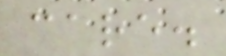care.
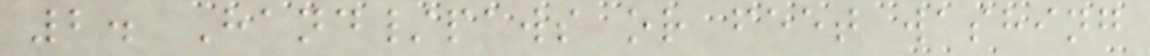2. Hand/paws or feet washing
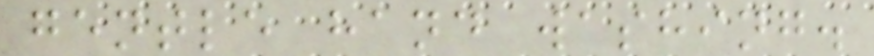gentle hand washing.
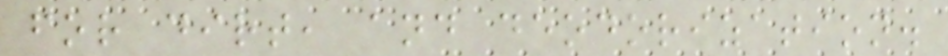for dirt, and deodorization.
